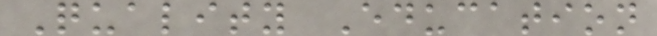Quality Education
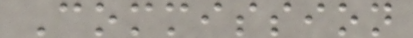Commission
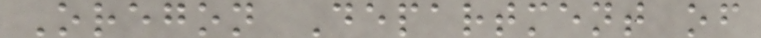Oregon Department of
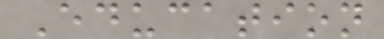Education
